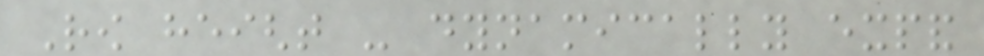Row height - dynamically expand
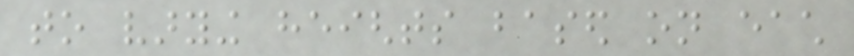to varying heights based on each
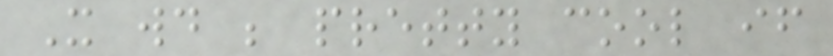It would be pretty cool if
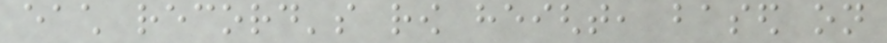each record's row height, based on
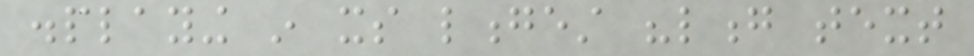displaying in its longest "long text
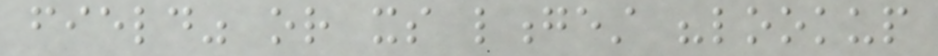field" or its longest "lookup
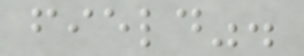field".
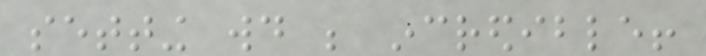setting would be incredible!
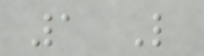1 Like
